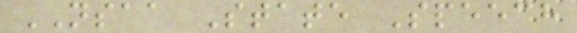NSAA State Speech
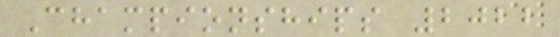Championships 2022
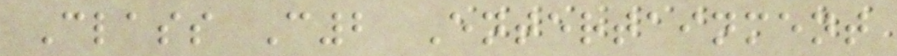Class C2 Entertainment
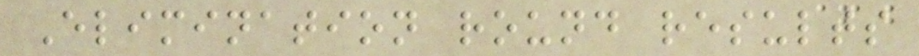Elimination round results
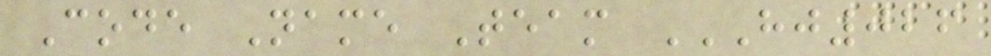Code Name Team HJ026
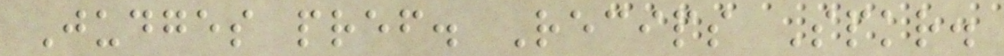Judges pref. Recips Spkr.
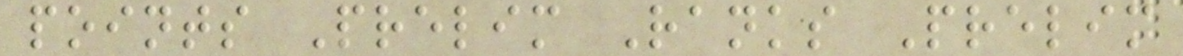points Prelim Ranks Prelim
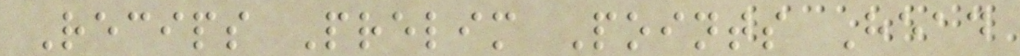Recips Prelim Points Head
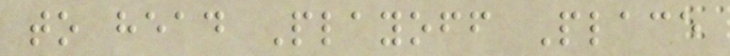to head Playoff Place
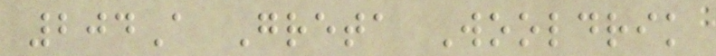204A Greta Wooldrik
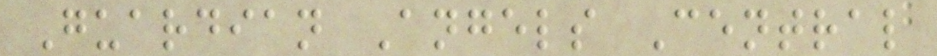Guardian Angels Central
